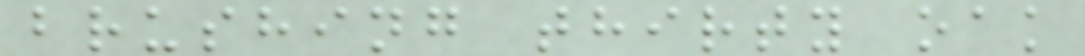brushing thirty oak
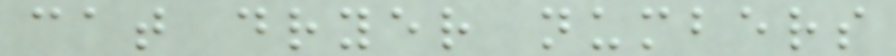cat dryer numbers
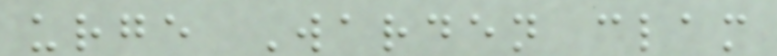urge Warden clam
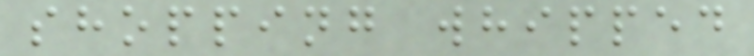shopping whipped
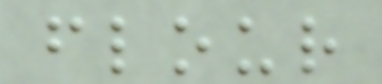flour
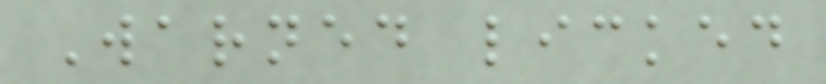Warned licked
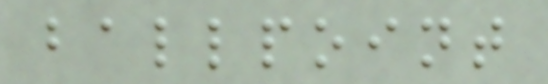ballpoint
